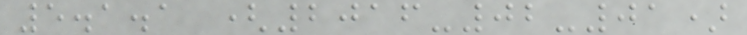5.1.1 (2016-02-01)
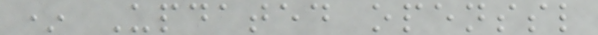* Updated openssl
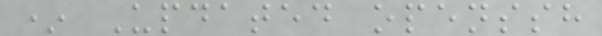* Updated openssh
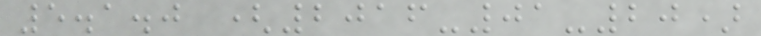5.1.0 (2016-01-20)
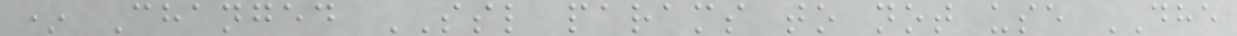* Changed SSL params to not use DHE
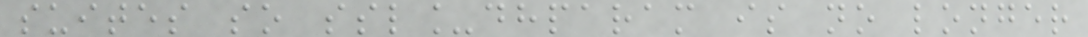suites so ssl_dhparam is no longer
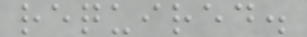required.
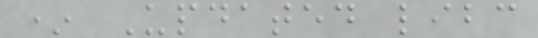* Updated libc
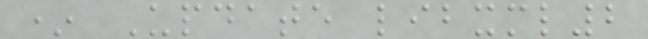* Update libxml2
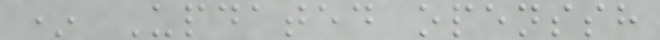* Updated openssh
